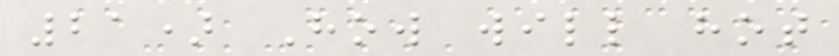21) How will hot
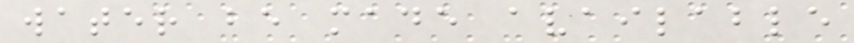water be made available
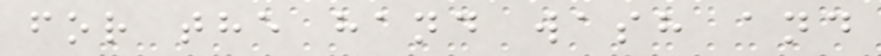for the hand wash and
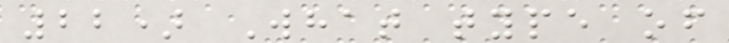22) What type of
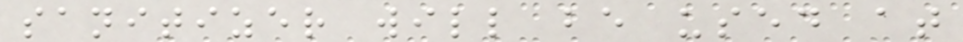sanitizer will be used at
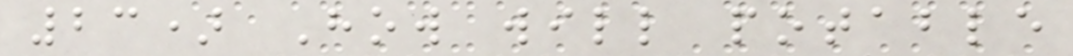23) How will potable
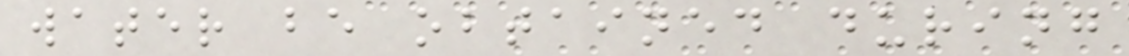water be obtained during
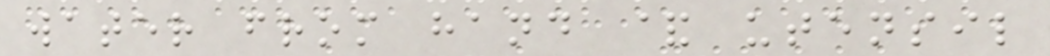water from hand & utensil
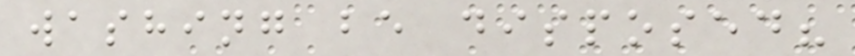washing be disposed?
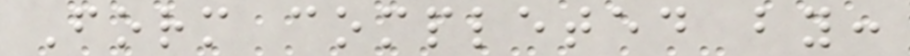Form completed by:
